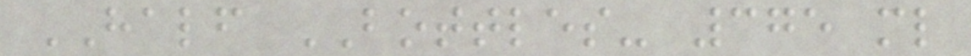HALF BOTTLES- 375 ml
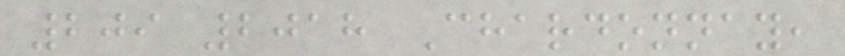209 2018 Chardonnay,
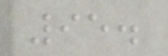95.
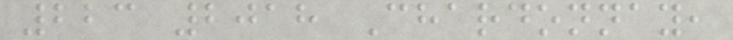223 2018 Chardonnay,
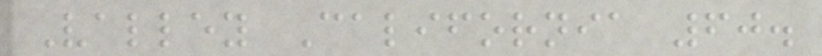Valley California 60.
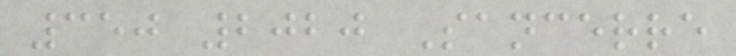350 2020 Sancerre
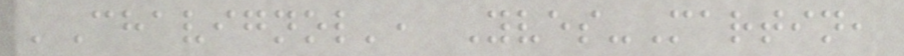'Chavignol', Yves-Martin,
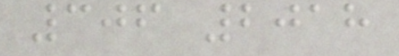306 2018
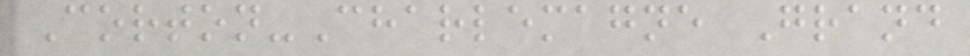Corton-Charlemagne Grand
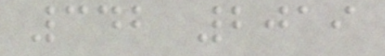342 2019
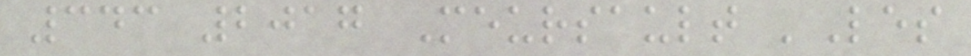343 2017 Meursault 'Les
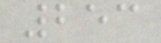253
